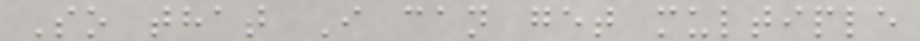So that I can get multiple
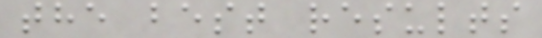the best results
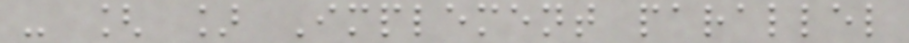- [ ] Implement parallel
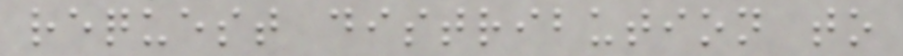request distribution to
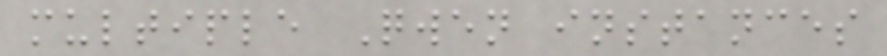multiple Qwen instances
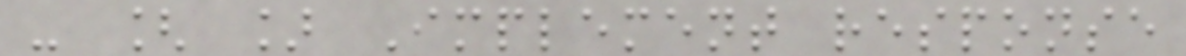- [ ] Implement response
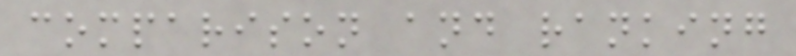comparison and ranking
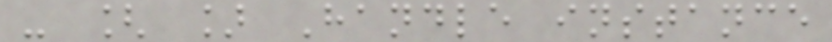- [ ] Handle instance
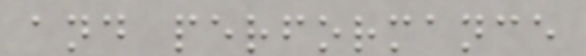and performance
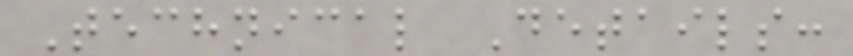Technical Details:
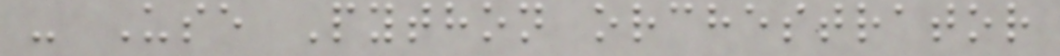- Use Python orchestrator
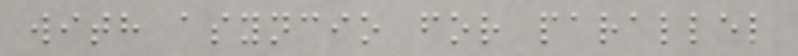with asyncio for parallel
